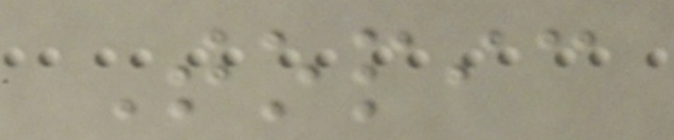Topic
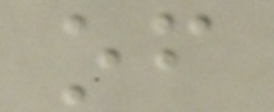of
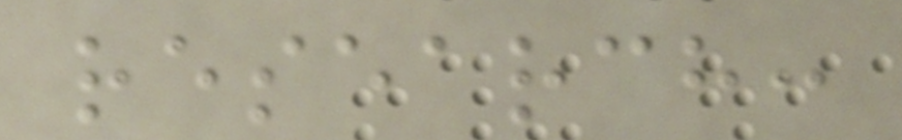research:
